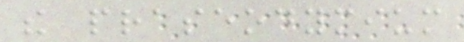the praseodymium
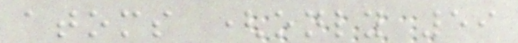atoms (only 59
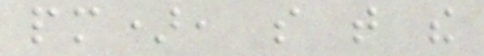pm), so that the
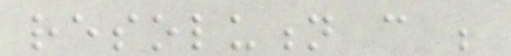resolution can be
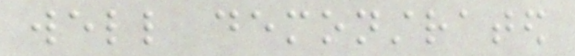well demonstrated
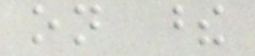on these
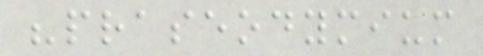"praseodymium
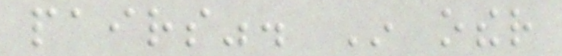pairs". In other
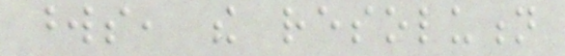words, the resolution
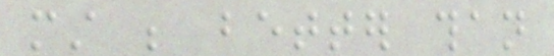must be better than
